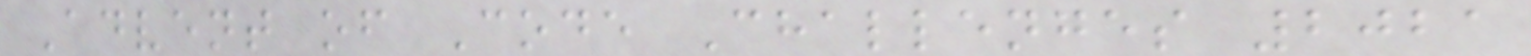Advent of Code Challenges 2021
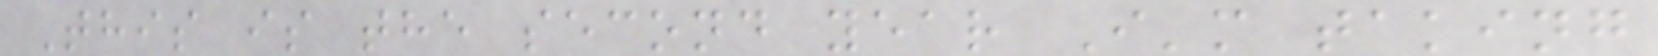This is the second year I'm taking
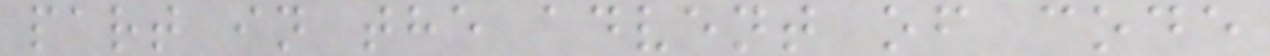part in the advent of code
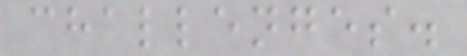challenges.
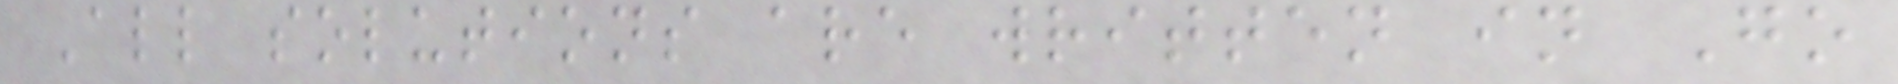All solutions are written in Go
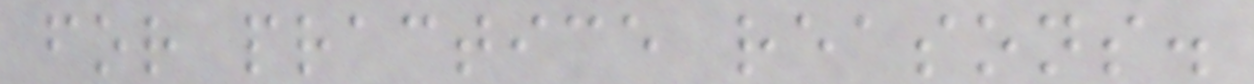for practice reasons.
